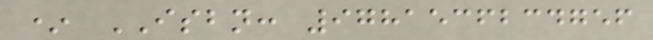* ISBN: 9781536234756
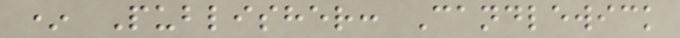* Publisher: Candlewick
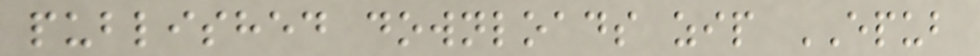published downloads zip EPUB
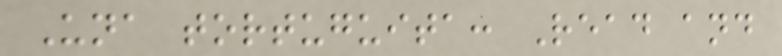Una tortuguita: Read and
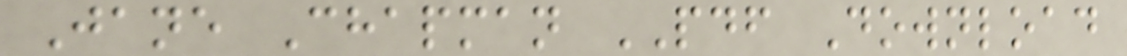Jane Chapman PDF Download
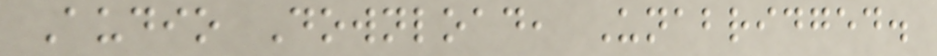Audio Download, Unabridged.
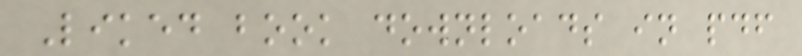Liked book downloads in pdf
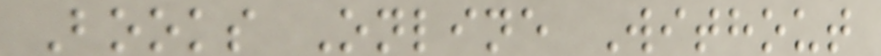Books Online Without
